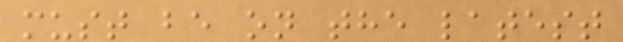must be on the latest
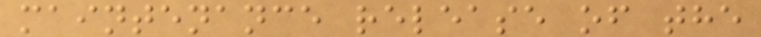maintenance release of the
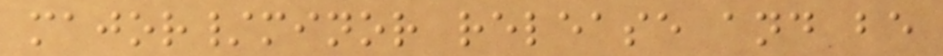major/minor release and be
